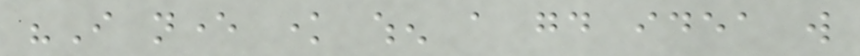"I never know when a good idea will
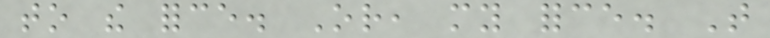to the force. Or, my force. That
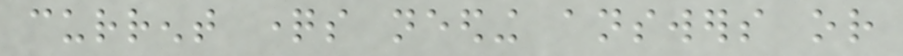current questions needing answers or
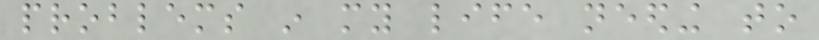problems in my life needing to
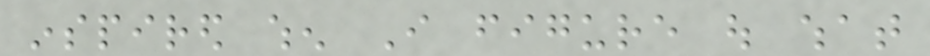inspired when I figure out what
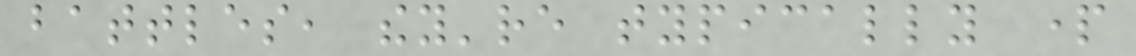battles, they're typically part
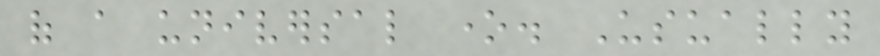of a universal one. Usually
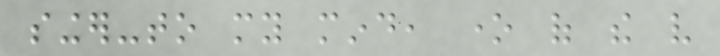singer-to my mind, one of the very
